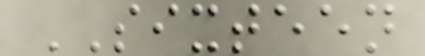SIXTEEN
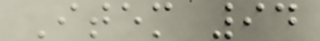Item 94
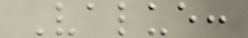Value:
